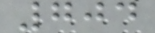704
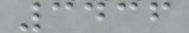3436
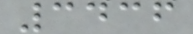3436
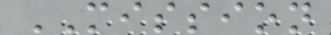MISSION
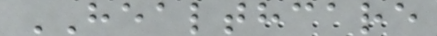HEALTHCARE
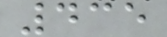435
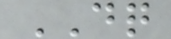DQ
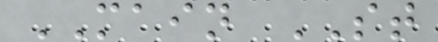MAIN ST
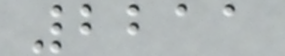2211
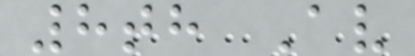8th Av
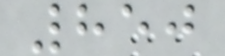850
